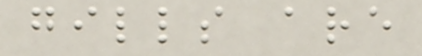gills are
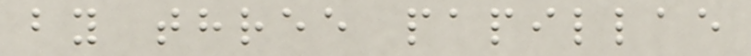by three papillae
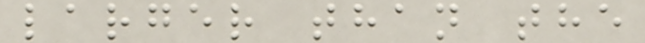larger than the
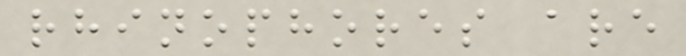rhinophores are
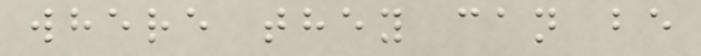where they can be
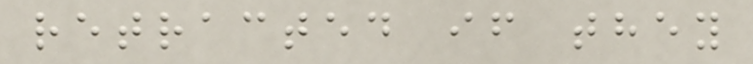retracted if they
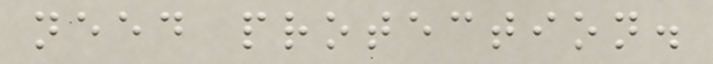need protection.
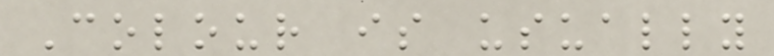Colour is usually
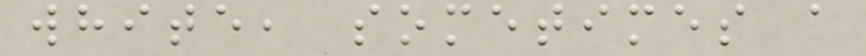white, sometimes a
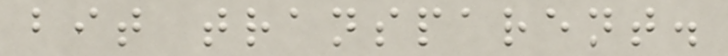bit transparent.
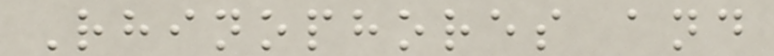Rhinophores and
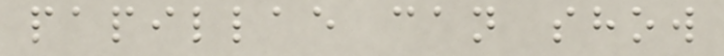papillae can show
